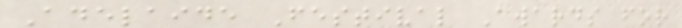Adelaide Festival Awards for
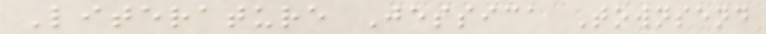Literature Jessica Townsend
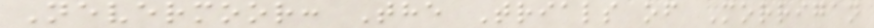Nevermoor: The Trials of Morrigan
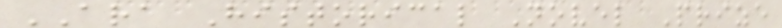ARA Historical Novel Prize
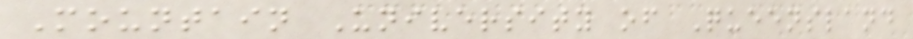Mountain University of Queensland
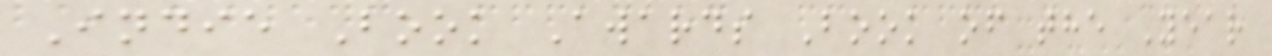Indie Book Awards Book of the Year
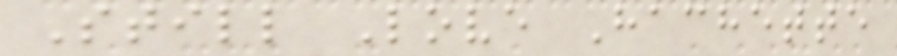Still Love Hachette
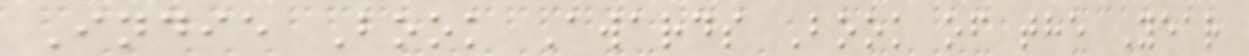Indie Book Awards Book of the Year
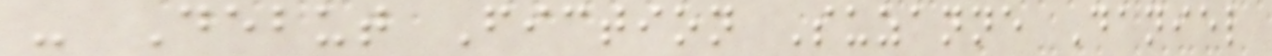- Debut Fiction Suzanne Daniel
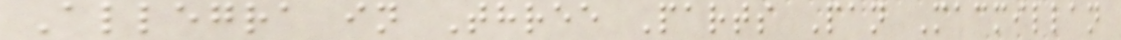Allegra in Three Parts Pan Macmillan
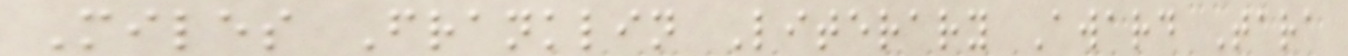Miles Franklin Literary Award Tara
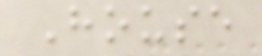House
